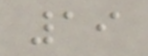19
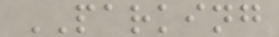PARKING
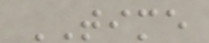TIME
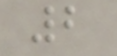2
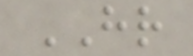HR
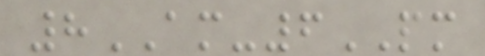8AM-6PM
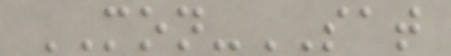MON-SAT
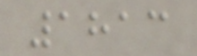1813
